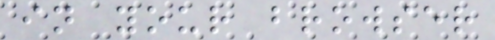in your browser
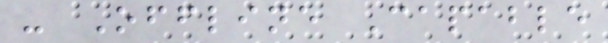- Offline Capable
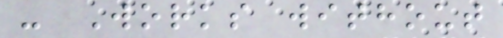- Works without
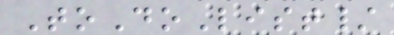ToDoList/
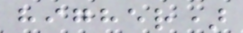higher)
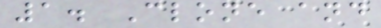1. Clone and
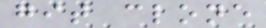git clone
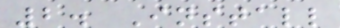2. Install
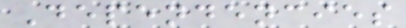Dependencies
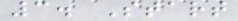3. Start
